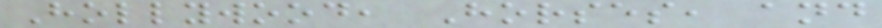Hollywood, Horses, and
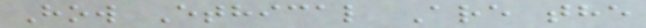How Ethical Are the
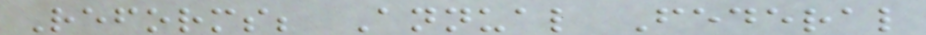Reforms; Annual Federal
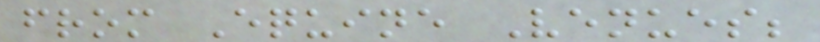from Equine Venues;
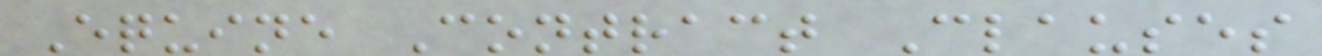Equine Contract Clauses
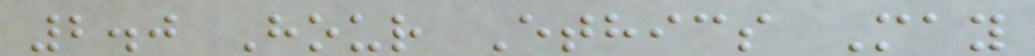2.0 Hour Ethics May
